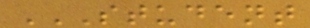STUDENT
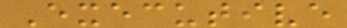Executive
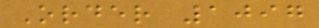Order 1097
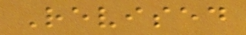Revised
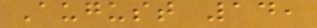August 14,
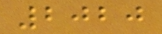2020
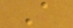A
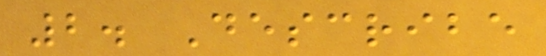2. Describe
